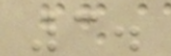3.
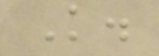K.
